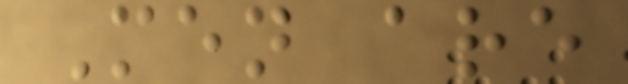Men are
